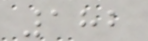182
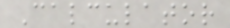Calculator
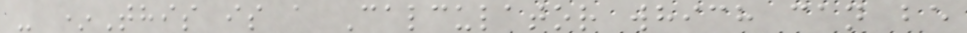- *This is a Calculator which can be
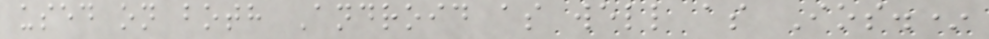used on both Android as well as Ios.*
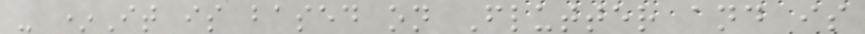- *It is based on Flutter and is
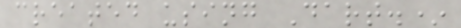created using Dart.*
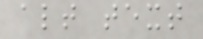alt text
